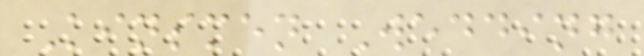Kinsmen Wedding
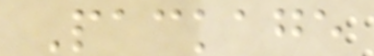Package
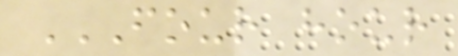FOUR HOUR
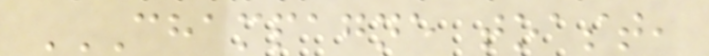CHAMPAGNE TOAST,
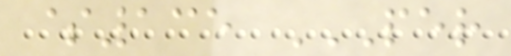$135 PER
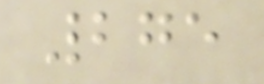275
